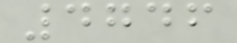4746
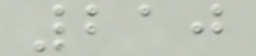210
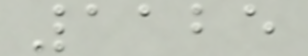1125
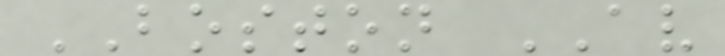BOSTON AV
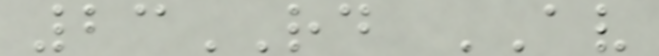23RD AV
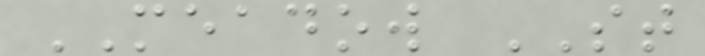MEADOW ST
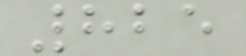825
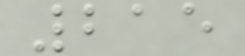215
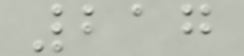217
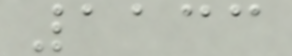1133
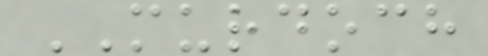MURDOCH
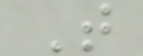T
